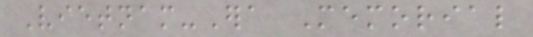Vietnam-Era Memorial
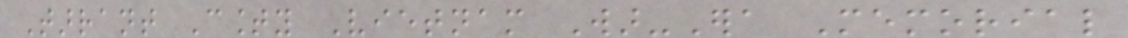Tarrant County Vietnam War-Era Memorial
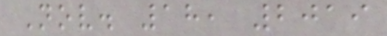Nov. 18, 2019
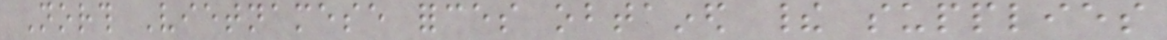North Vietnamese forces obtained their supplies
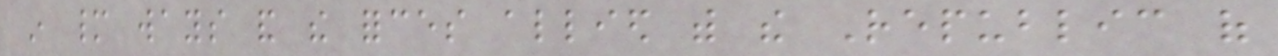in many ways and the forces allied with the Republic of
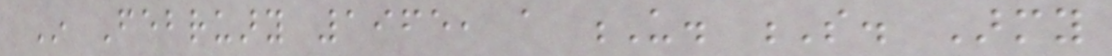In February 1965, a U. S. Army
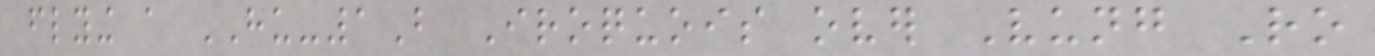flying a HU-1B Iroquois over Vung Ro
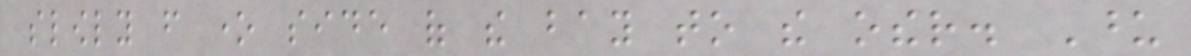slowly from one side of the bay to the other. Upon
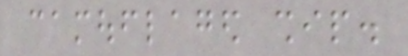camouflaged ship.
